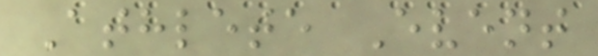Athlete Event
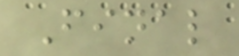Final
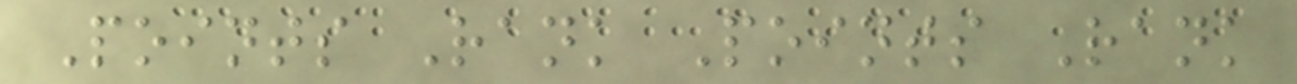Points Rank Points Rank
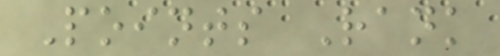Points Rank
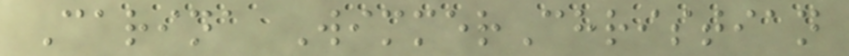Carina WimmerChristian
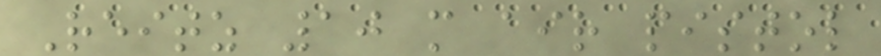Reitz 10 m air pistol
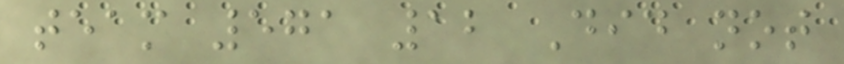team 571 12 Did not
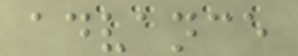advance
